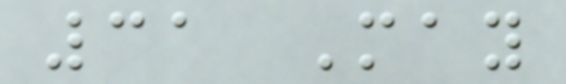31 May
